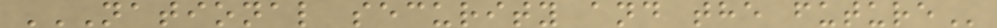NATIONAL SECURITY AND THE FUTURE
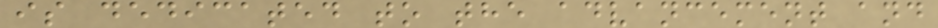is dedicated to the advancement and
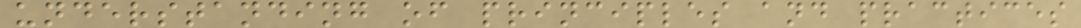understanding of principles and practices
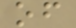of
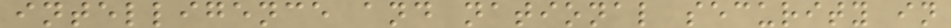intelligence and national security in
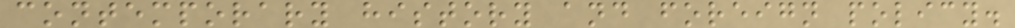contemporary history and foreign policy.
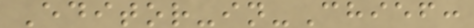Editor-in-Chief:
